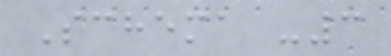Schema -3
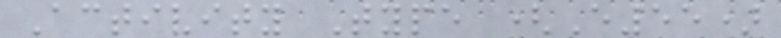Activity Type (E55)
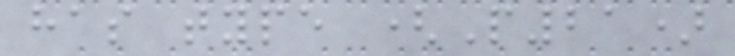has type (P21)
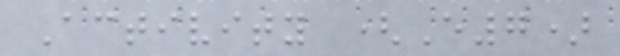Activity (E7)
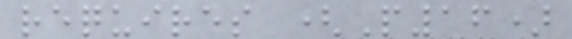requires (P16)
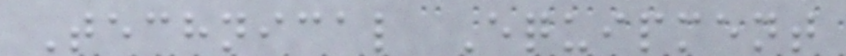Technical Equipment
